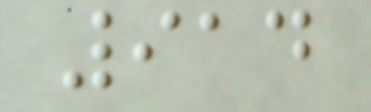914
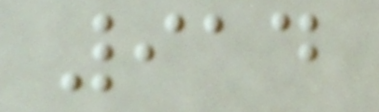914
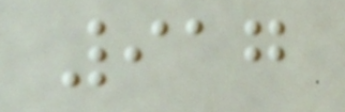917
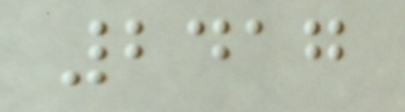2417
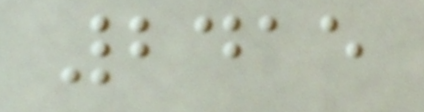2415
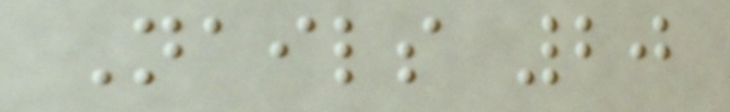Nails 20
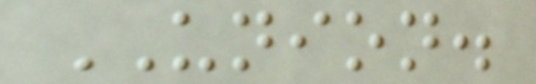UNION.
